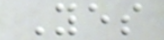Yes
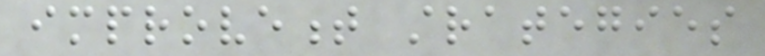improvement strategies
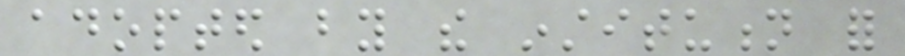adopted by the institution for
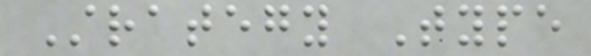Strategy Type
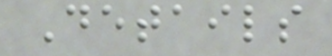Details
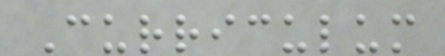Curriculum
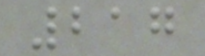217
